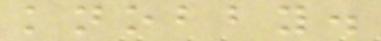knobby.
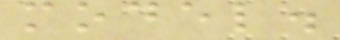model.
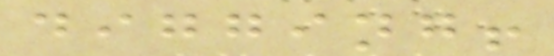digging!
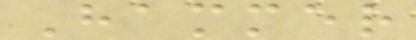Hammer
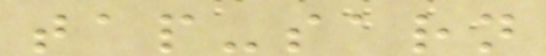tap-sarn
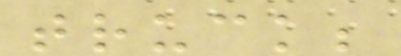truck;
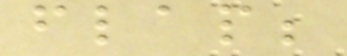flap;
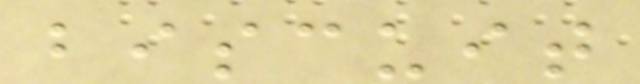biscuit
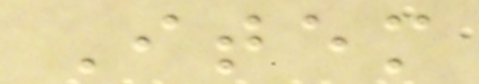Item
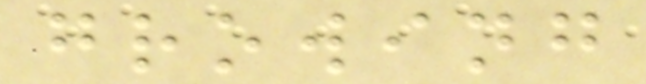growing
